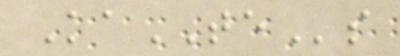KaTEs
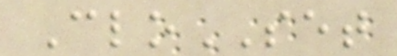CloSET
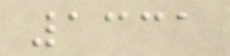1331
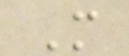M
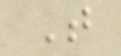T
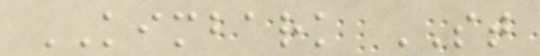KIMBARK ST
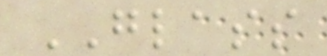GLASS
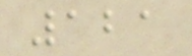121
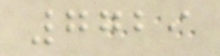7729
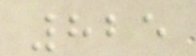825
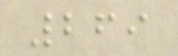269
